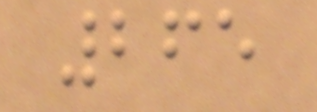265
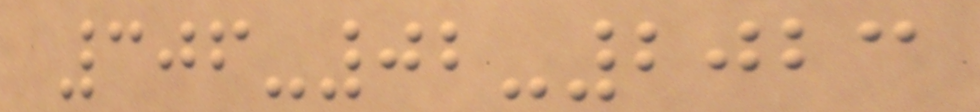306-02-2023
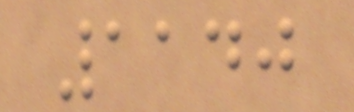1140
